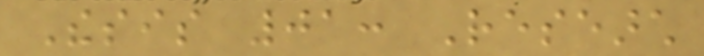Thesis 01: Research
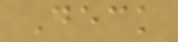Deck
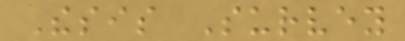Thesis Survey
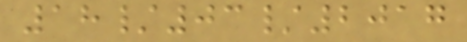18/03/2017
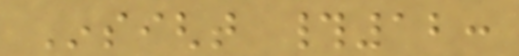Insight #12:
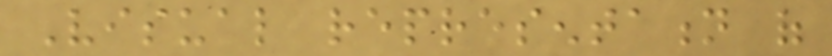Visual representation of
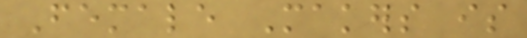Female Makers is
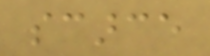scarce
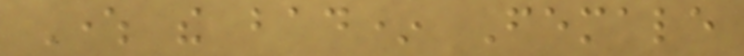Where the bad* Female
